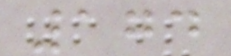174
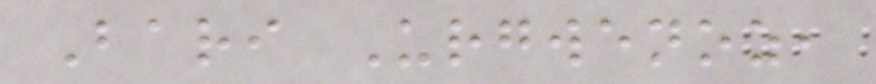Bari Urgwenoz,
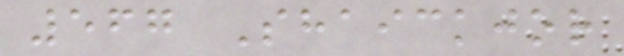567 Shaickjor
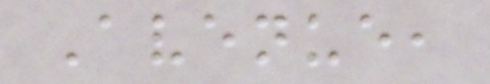Avenue,
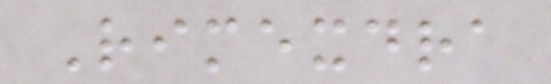Rimexdra
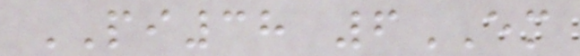PI38 6EM
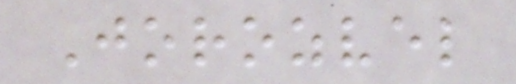Jorozvel
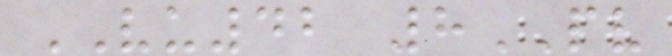VU42 8PV
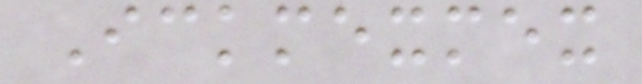Ickmexmex
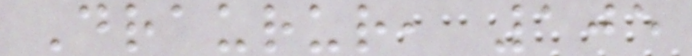Draurur, 105
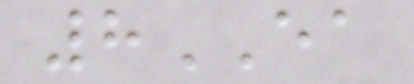8EA
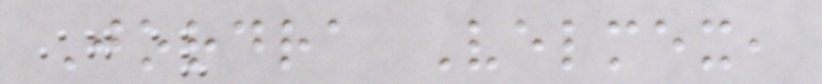Jordra Velmex,
